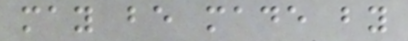may be made by
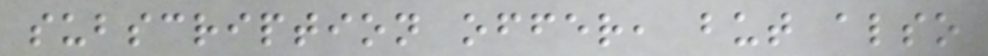subscription offer, but also
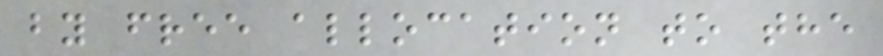by free allocation to the
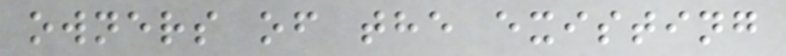owners of the existing
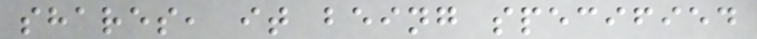shares, it being specified
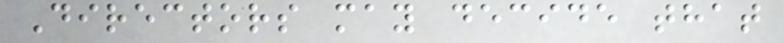Directors may decide that
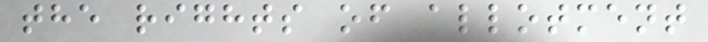the rights of allotment
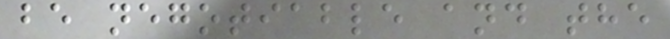be negotiable and the
